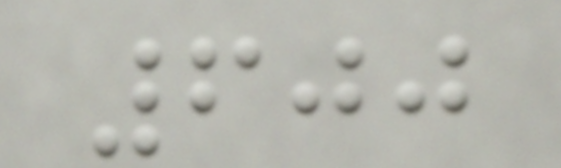600
